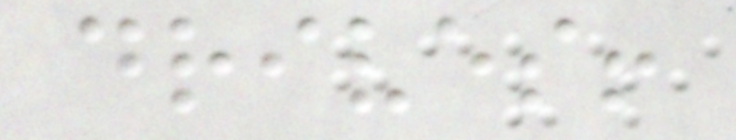drives!
